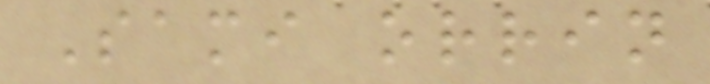Sami orrin
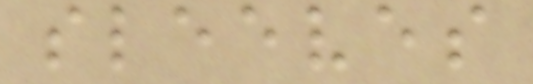sleeves
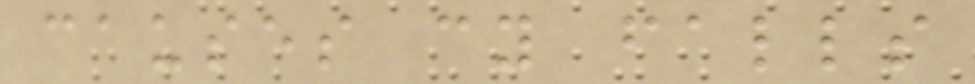causes cy falls
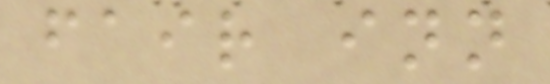fair inn
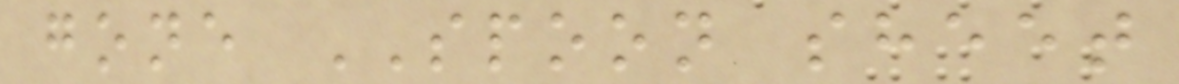gone SPOON sheet
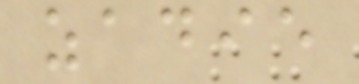zadie
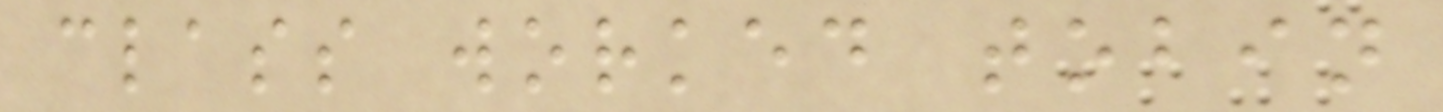class worked tobin
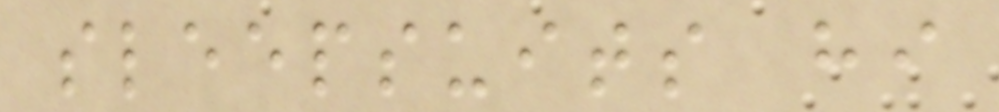sleepsuits hi
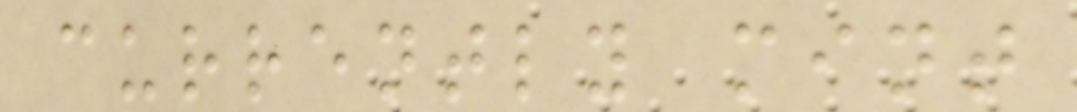currently mint
